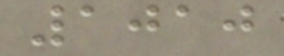1010
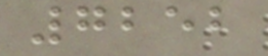7252
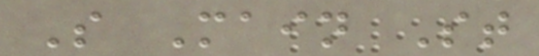S Main St
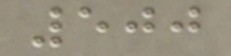500
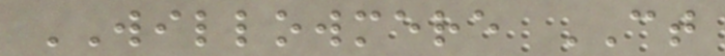WILLOWMERE CT
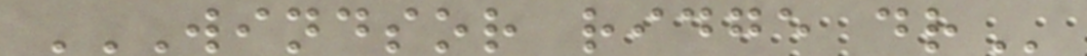WINDSOR RIDGE DR
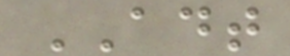ADT
